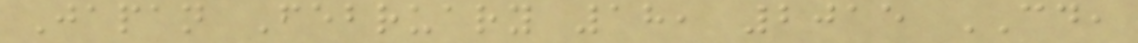Japan February 18, 2015 CD,
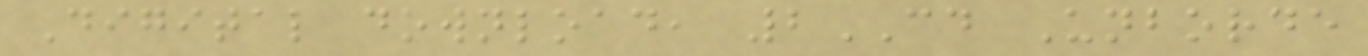Digital download, 2CD Unborde
